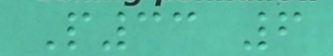P33 6
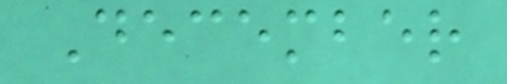December
